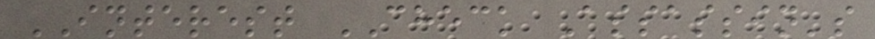INTEREST CHECK Assassin's
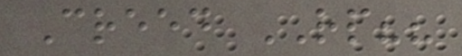Creed RP??
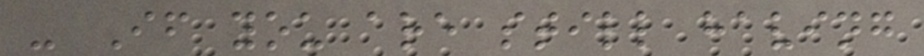- If you are still having
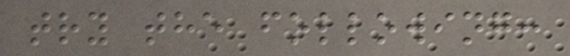try the following:
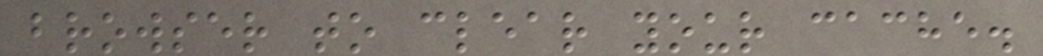browser to clear your cache.
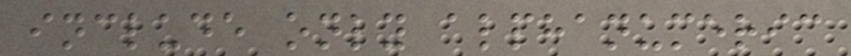include only alphanumeric
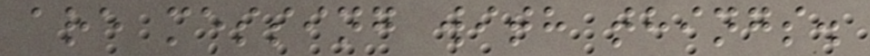are messing with things.
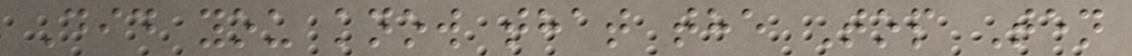Did you know that the Top Ten
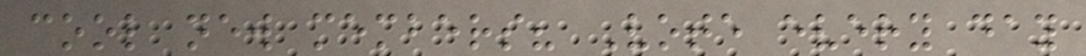cool new members? Vote every day
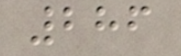286
